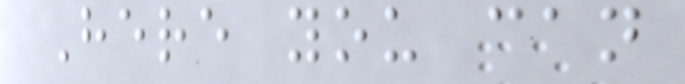Here you can
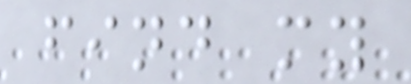find my
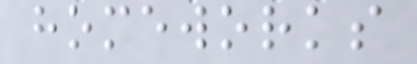homeworks
